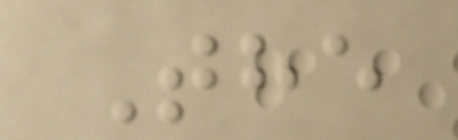The
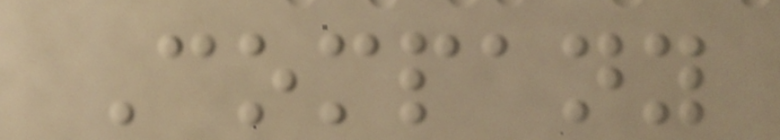Company
